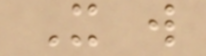It will
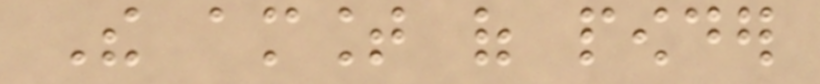The amount of powder
